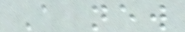A new
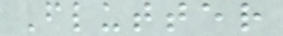Flutter
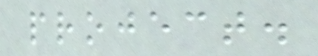project.
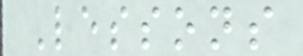Lessons
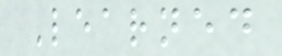Learned
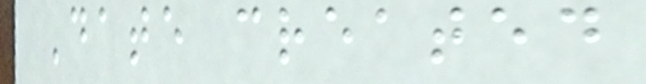Date created
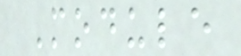Module
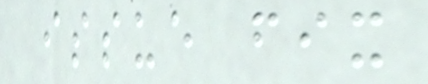issue fix
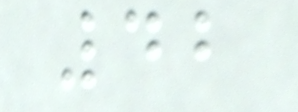42
